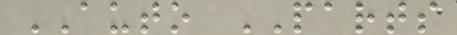AUTO PARTS
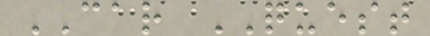CAR QUEST
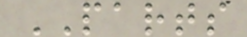PARTS
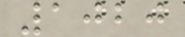1020
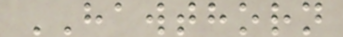HAWTHORN
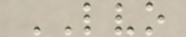LVO
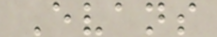Evans
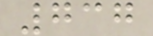737
